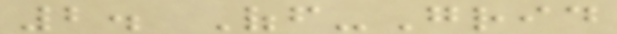2. Off-Grid
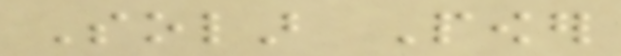Solar Power
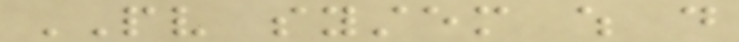PV system which do
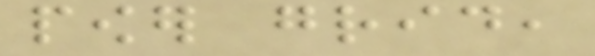power grid,
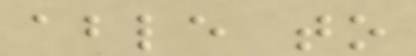able to
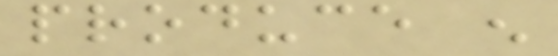produce enough
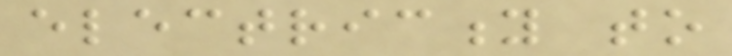electricity to
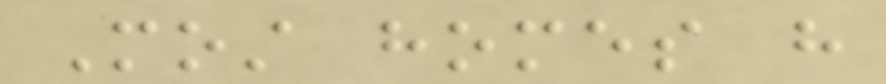Most homes have
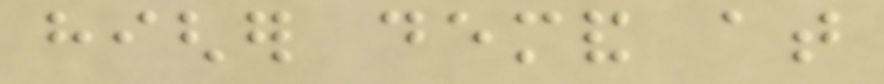higher demand at
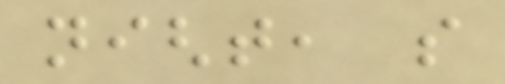night, so
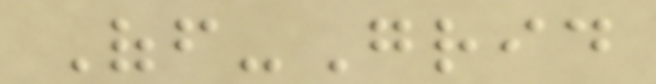Off-Grid
